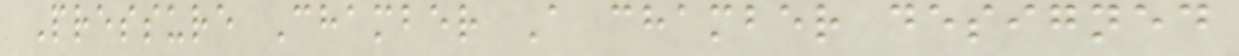Pressure Chamber A chamber designed
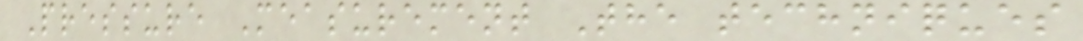Pressure Measurement The techniques
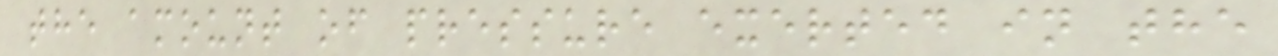the amount of pressure exerted in the
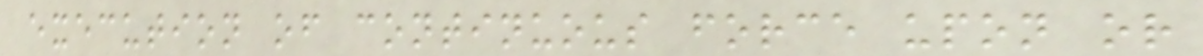execution of continuous force upon or
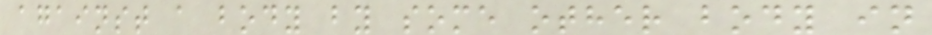against a body by some other body in
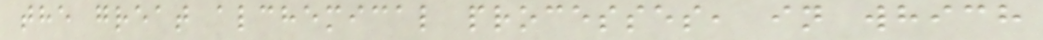the great alchemical processes, in which
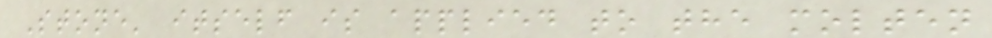Stone' itself is applied to the molten
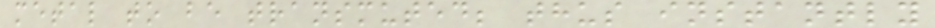metal to be transmuted; thus instantly
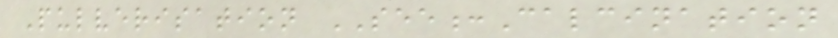Pulverisation SEE:Calcination
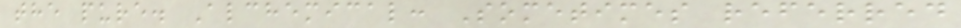the pure. Alchemical: Sometimes referred
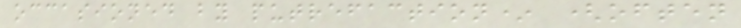occasioned by putrefaction* (often
